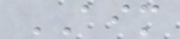AIM
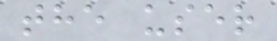the user
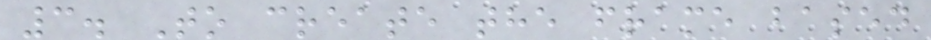3. To create the frame based
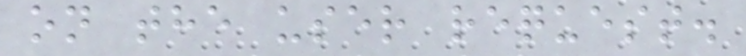on the user request.
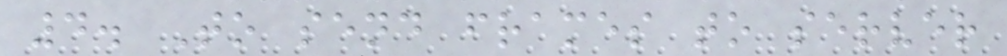4. To send frames to server
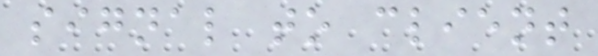signal to client
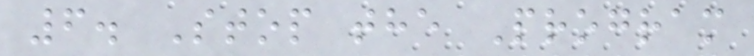6. Stop the Program
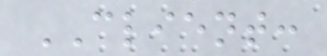CLIENT:
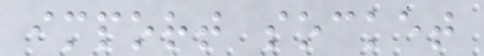import socket
